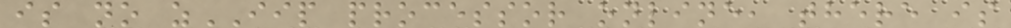is no zIIP processor online, there is
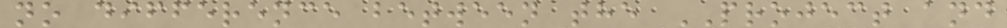no difference between the PROJECT and
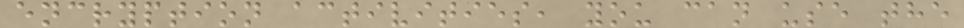encryption activities, you can use the
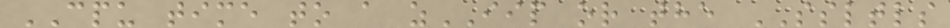CPU time to a zIIP or the SSLTLS
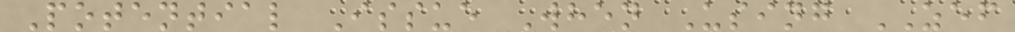Potential Issue When Using ZEF
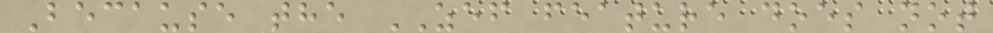Because the ZEF feature does not
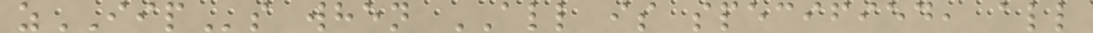zIIPs when ALL is specified, all
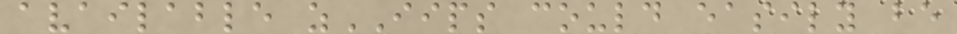available zIIPS could easily be
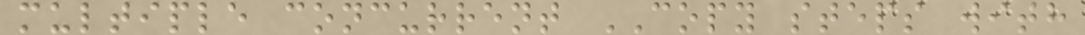multiple concurrent COPY steps with
